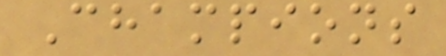Champions
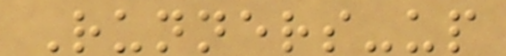Runners-up
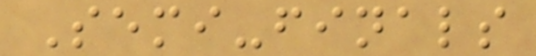Semi-finals
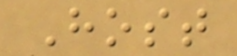Host
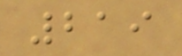219
